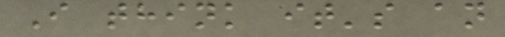I think it's an
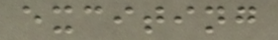exciting
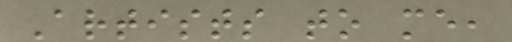Artists to me,
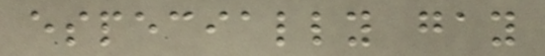especially gay
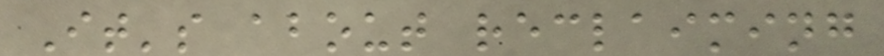It's about reclaiming
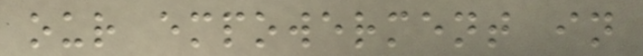our empowerment in
